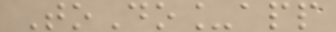ToDo_app
